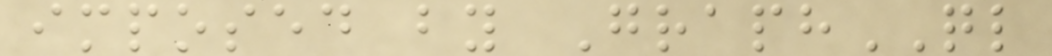imposed by GraphQL
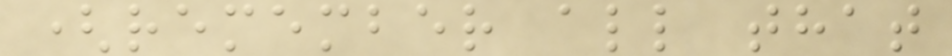(remember all that
